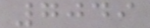7049
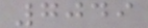7049
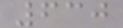630
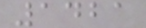1421
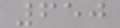650
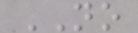NO
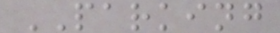PARKING
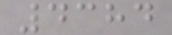4384
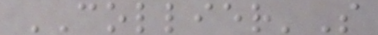COLLIER'S
